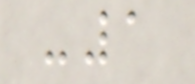-1
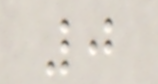0
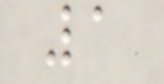1
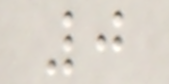0
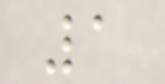1
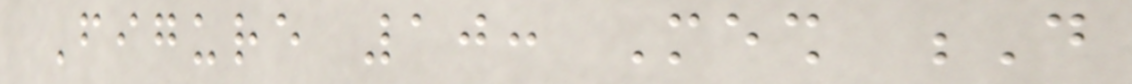Figure 10: Mesh D
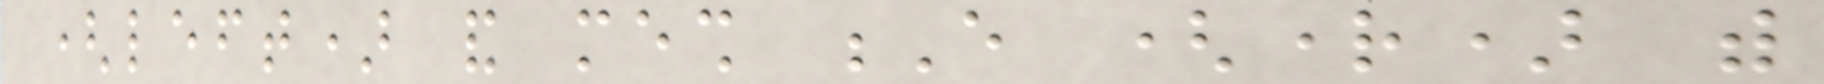(left) and mesh E (right) with
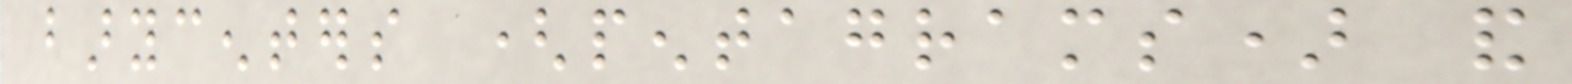barycenters (pentagrams) and
